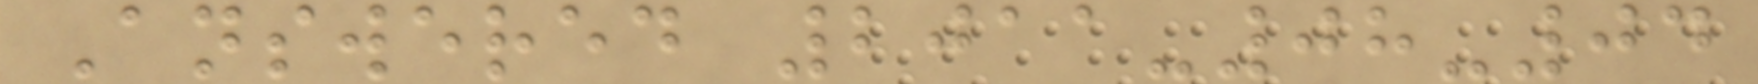Answered 2011-08-04
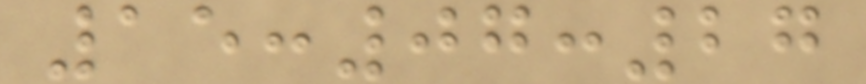15:07:27
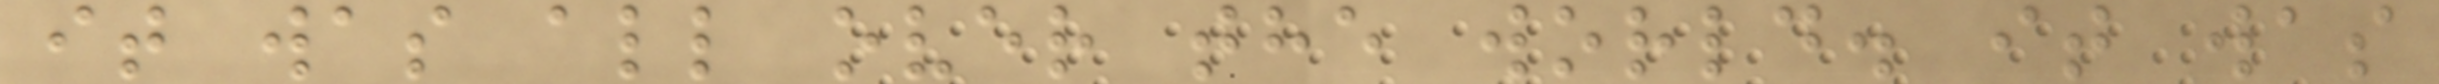it was all over the world. it was
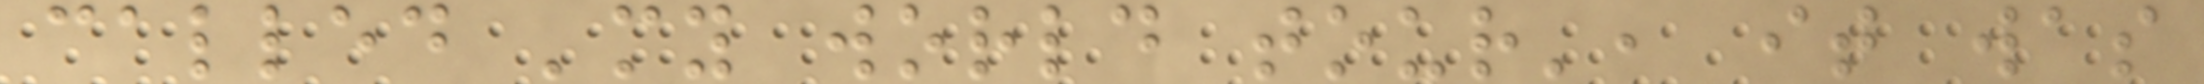called 'my world tour', it was
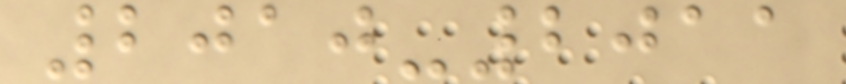2010-2011
